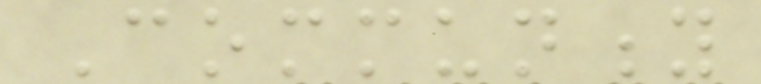Community
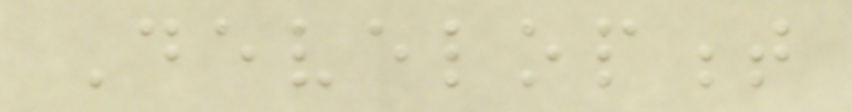Development
